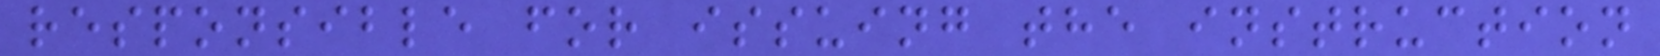responsible for issuing the instruction
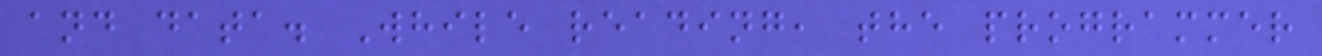and data. While reading, the programmer
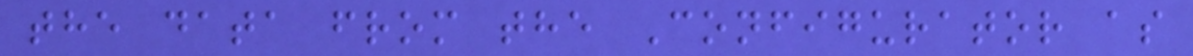the data from the Configurator as
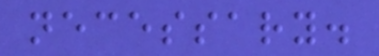necessary.
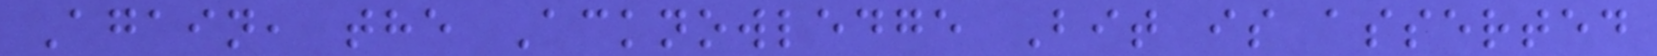Again, the Acknowledge Bit is asserted
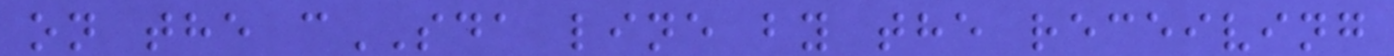on the cSDA line by the receiving
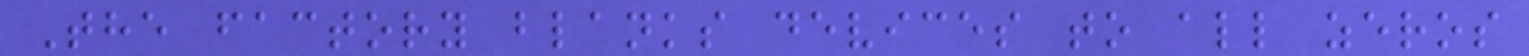The factory blanks devices to all zeros
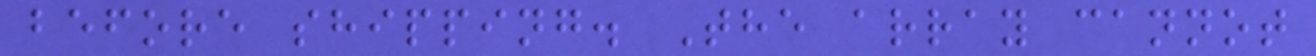before shipping. The array cannot
